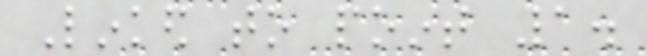Linked to point 1.
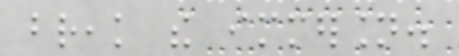break the immersion.
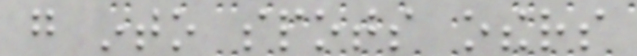go into spots others
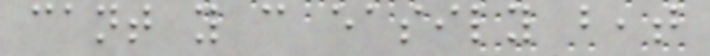cant you can easily beat
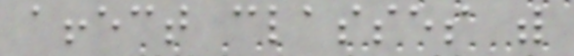affect classes with
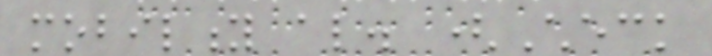mobility also. (Check
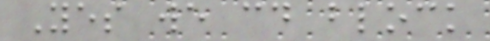Yes we could block
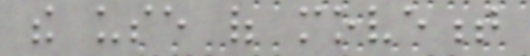the use of movement
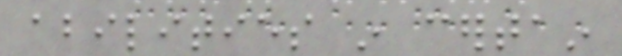abilities in certain
